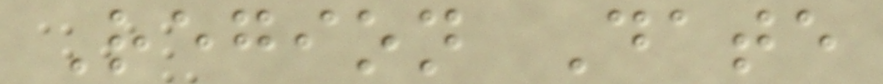Region Date
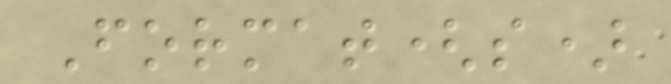Format(s)
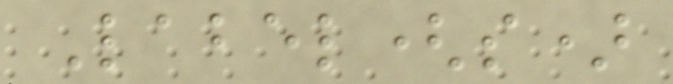Label(s)
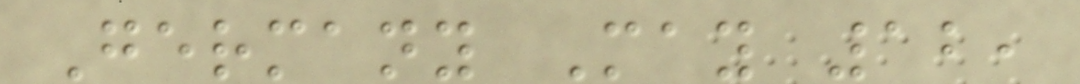Germany May 12,
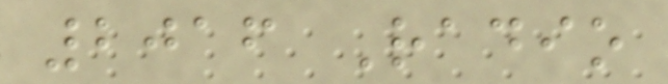2016 Radio
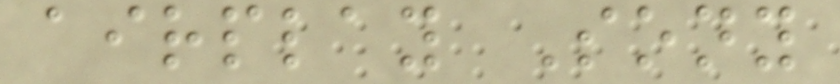airplay Sony
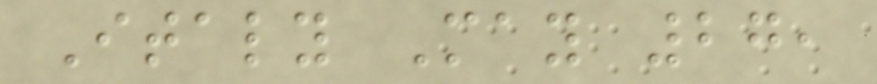Italy May 27,
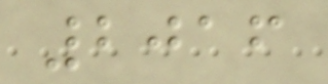2016
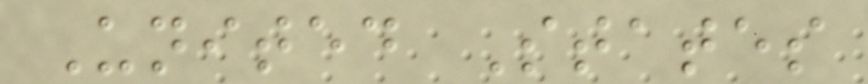United States
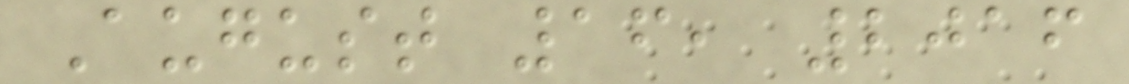August 16, 2016
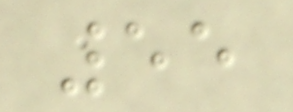55
